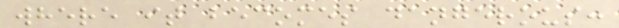where it becomes dangerous:
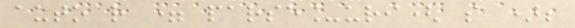auto r = parse_uri( s );
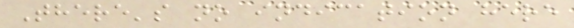There's no indication here
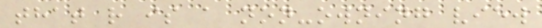that r is a non-owning view
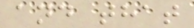and that
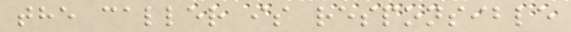the caller is responsible
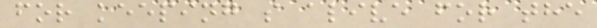for keeping s alive for the
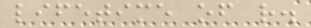lifetime of r.
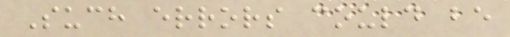Such errors could be
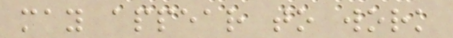may appear to work
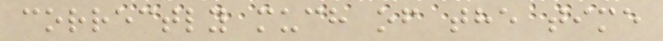correctly much of the time
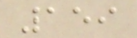159
